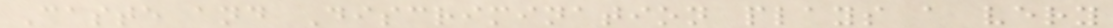Caste and Discrimination plays a very
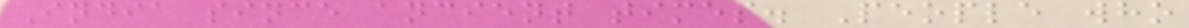India since ancient times. People who
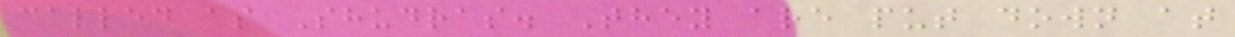called as Shudras. They are put down at
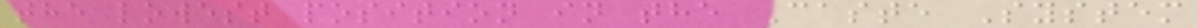the lowest position in the Caste System
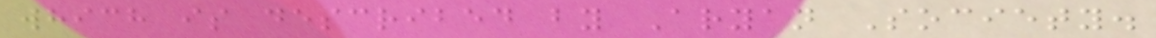which is described by Aryan Society.
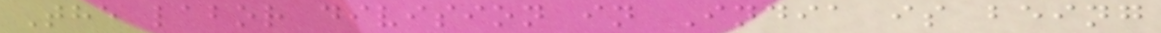The labor division in India is being
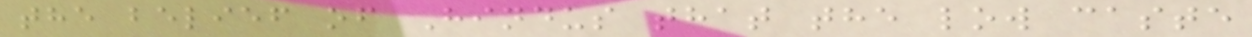the belief of Hindus that the low caste
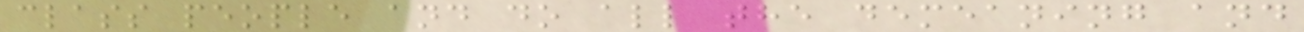class people and do all the demeaning and
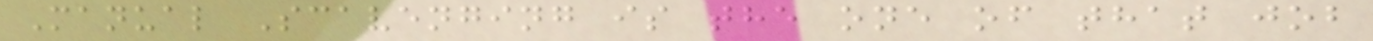Manual Scavenging is the one of that job
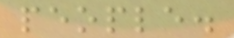people.
